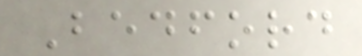Bedford
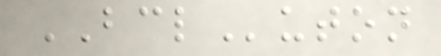BCLuton
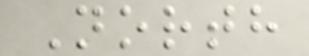North
